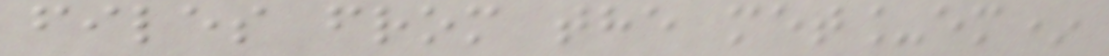files from the met_em*
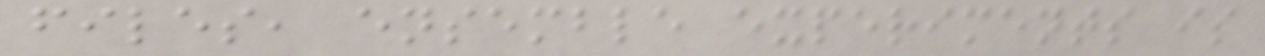files, ensemble experiments is
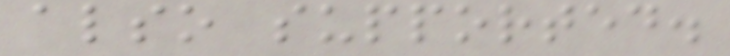also supported.
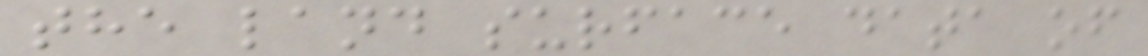the land surface data of
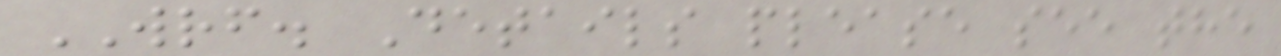WRF. Details please see the
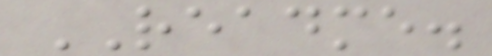README.
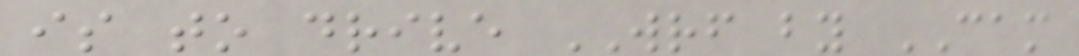is to drive WRF by CAM
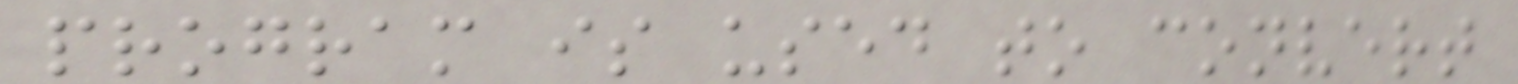program is used to convert
